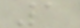1
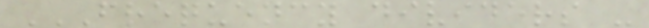FREQUENCY DIVIDERS -
